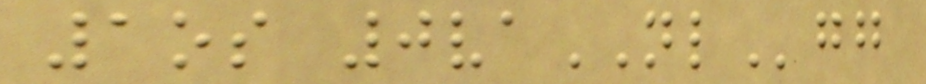1os 0vaNLgg
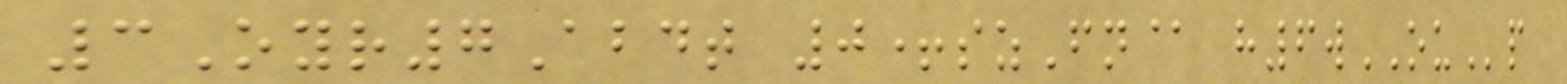3Oyr7Abdt 0+szFn@ h6wOUp
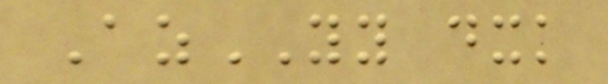AzYY dxk
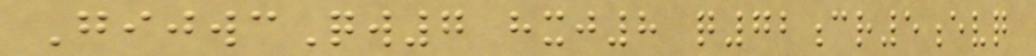GijwcQw7 hxj8 q72cr5evq
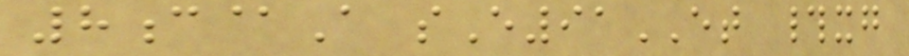8c@A sE91ET #xg
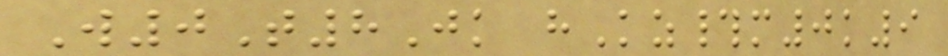W0T8Jk hKz#m0k9
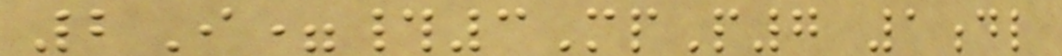2I=#3MpP7 1dl
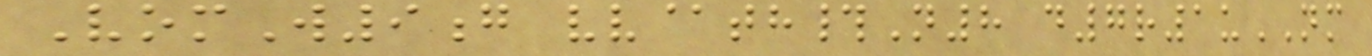VomW9g vv@th#N8 d7r1uNM
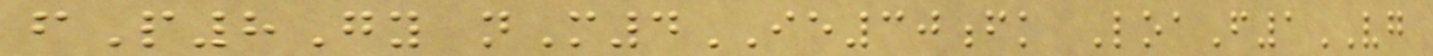fP8Gy nM4IE30fk LoaF1VG
